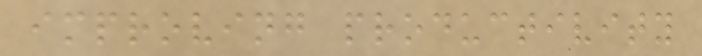improving productivity
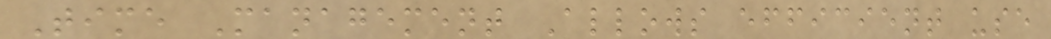Time Management Allows efficient use
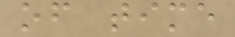of time
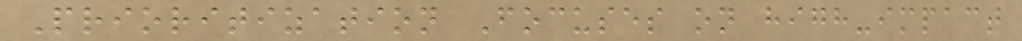Prioritization Focuses on high-impact
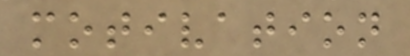motivation
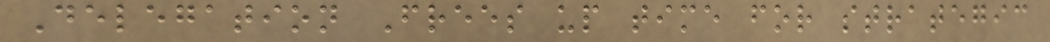Delegation Frees up time for strategic
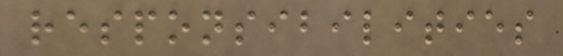responsibilities
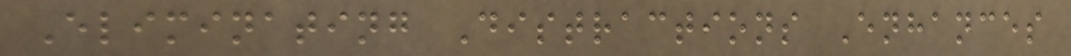Eliminating Distractions Enhances
